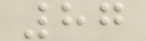87
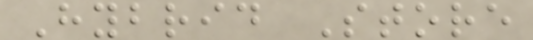Hybrid Store
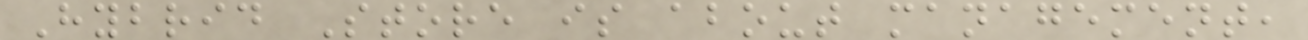Hybrid Store is about management,
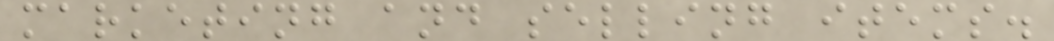marketing and selling items.
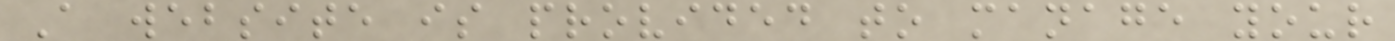A website is provided to manage your
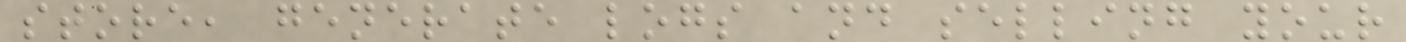store, generate logs and selling your
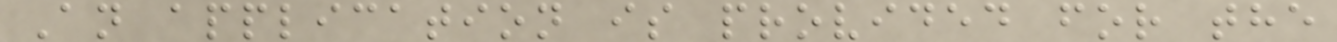An application is provided for the
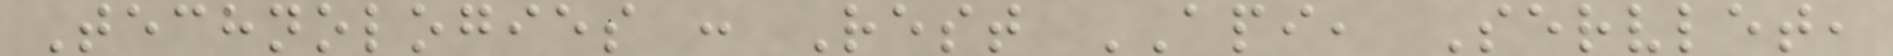Technologies : Rest API, Servlet,
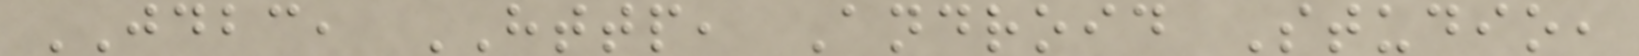JDBC, HTTP, Android Studio,
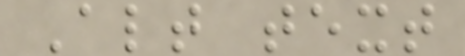Alt text
